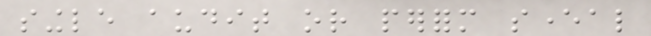single audit or perform several
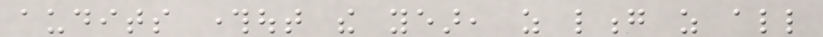audits throughout the year, as long as all
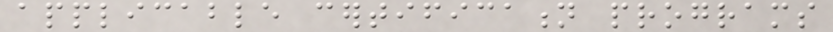applicable certification programs
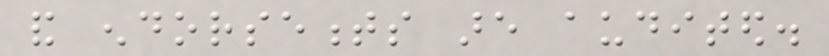and endorsements are audited.
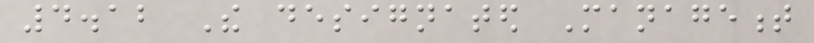4.12 The designated Management
